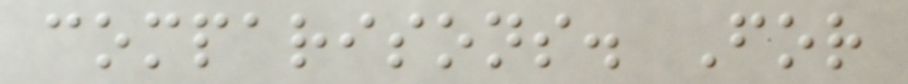comparisons. For
